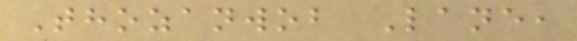Thozanwob Lane,
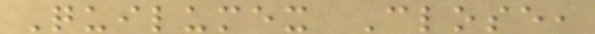Quilumex Close,
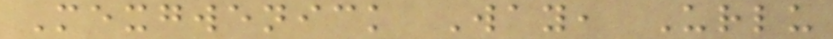Mexgwenick Way, Urlu
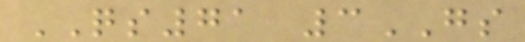QS71 3GS
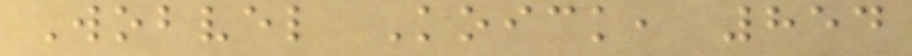Wobvel Koick, 854
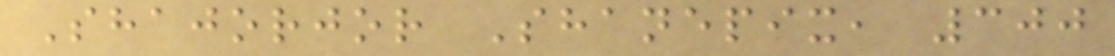Shajorjor Shanepix, 300
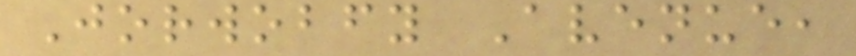Jorwobfy Avenue,
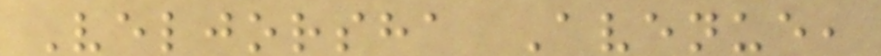Veljorsha Avenue,
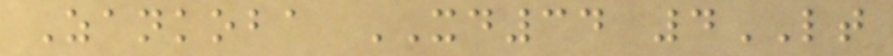Zankoba XD34 4LT
